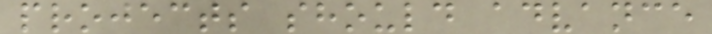projects should advance
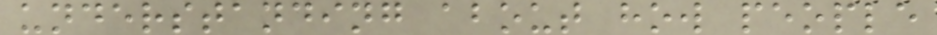understanding about how people
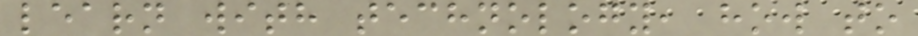learn with technology, how to
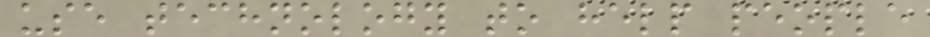use technology to help people
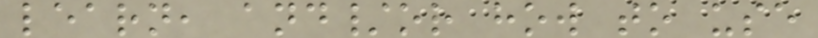learn, and/or how to use
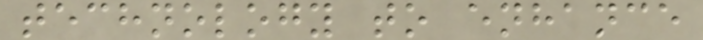technology to enhance
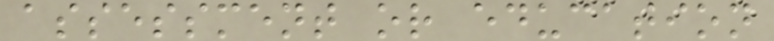assessment or education
